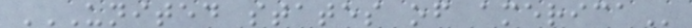UNITED STATES OF AMERICA
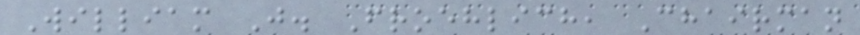William J. Froehlich, Chairman
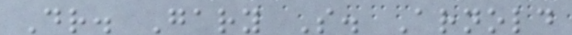Dr. Gary S. Arnold
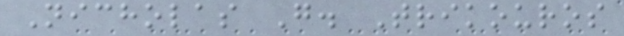Nicholas G. Trikouros
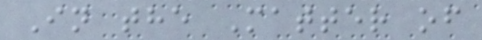In the Matter of
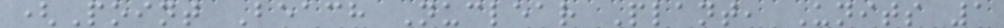(Point Beach Nuclear Plant, Units 1
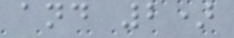and 2)
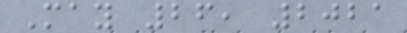May 26, 2021
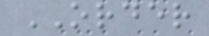ORDER
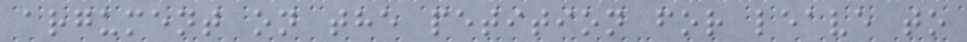argument on the petition for leave to
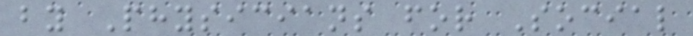by Physicians for Social
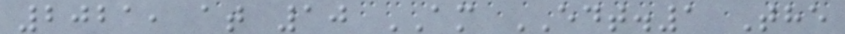2021, at 10 AM EDT.1 The
